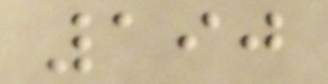190
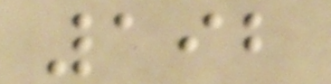192
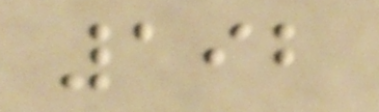192
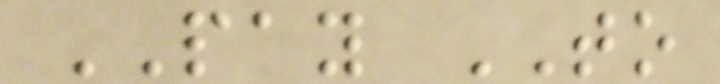PAY TO
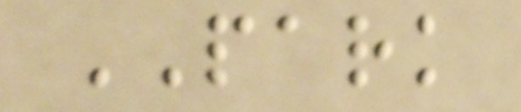PARK
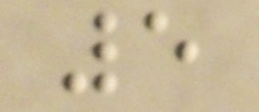5
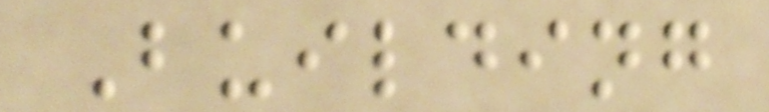Building
